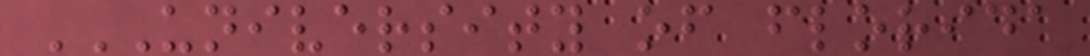UNIVERSITY OF FLORIDA
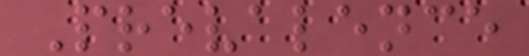Prevalence
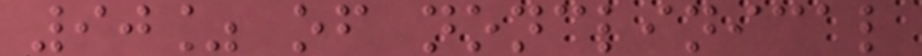90% of nonclinical
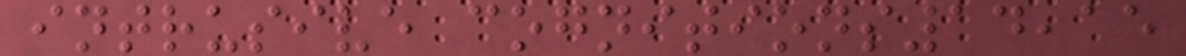intrusive cognitions14,15
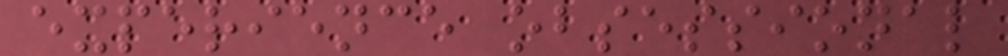experience obsessional
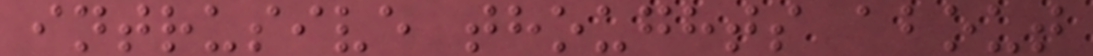intrusive thoughts about
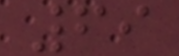69
